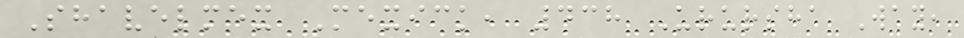Shavelmex Mexick, 438 Urursha Way,
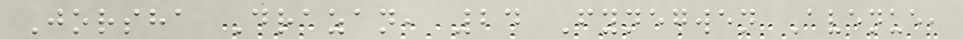Jorsha Drazan, 24 Fynegwen Avenue,
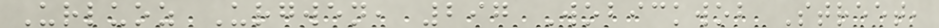Urluoz Urgwen, 297 Wobickwob Street,
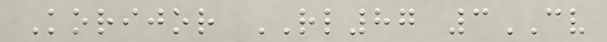Korijor RL87 3CV
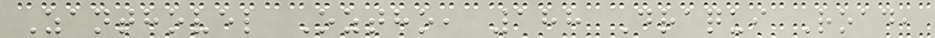Zanthovel Oztho, 188 Draqui Road,
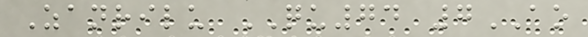Zanrilu QU74 7AO
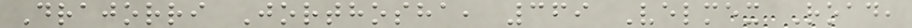Drajorri Jorthosha, 369 Velmex Road,
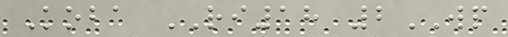Koba RI18 2WP
